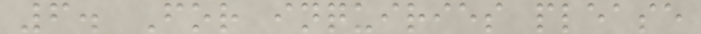6. For inquiries please
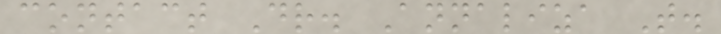contact Dr. Annaliza T.
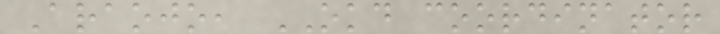Araojo, OKD coordinator
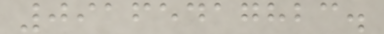09165417823.
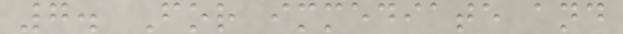7. For immediate and
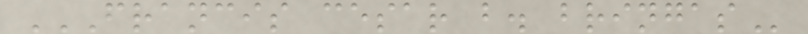FRANCIS CESAR B. BRINGAS
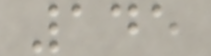145
